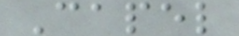Capel
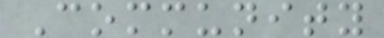Community
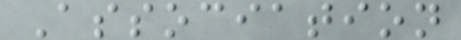Association
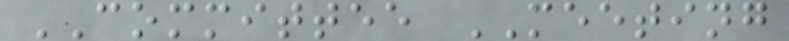COMMITTEE MEETING
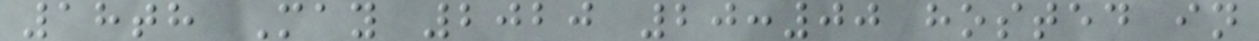18th May 2020 20:00 hosted in
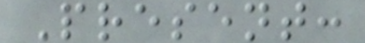Present:
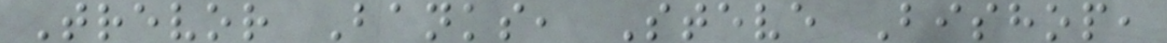Trevor Banks, Steve Bishop,
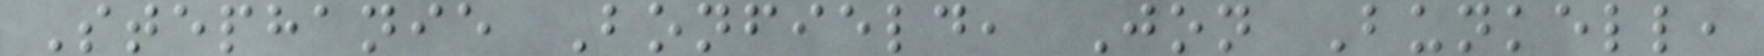Stephanie Bonfield, Jon Bunkell,
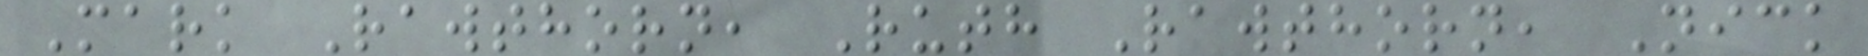Mark Rawthorn, Ruth Rawthorn, Nick
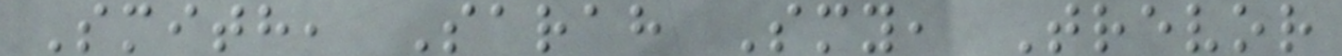Smith, Sarah Smy, Trevor
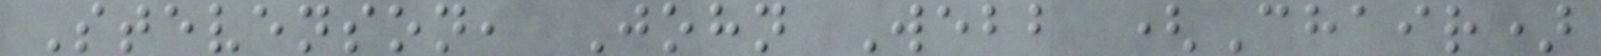Stevenson, John Webb (Chair)
